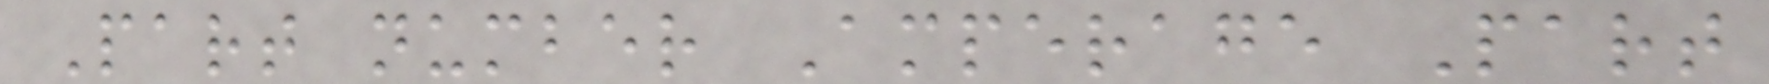Part number Amperage Part
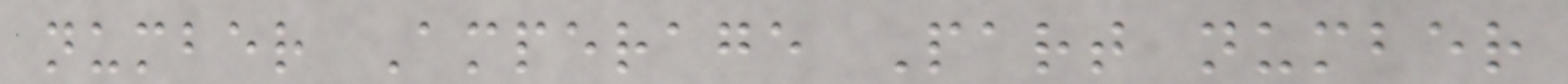number Amperage Part number
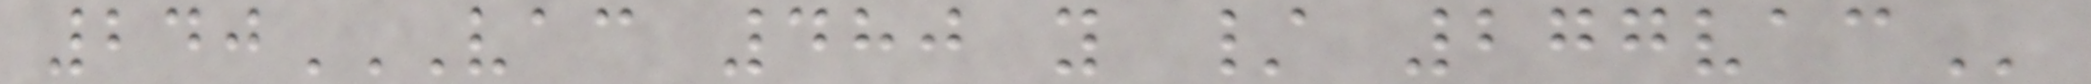240VAC 480 Y / 277VAC
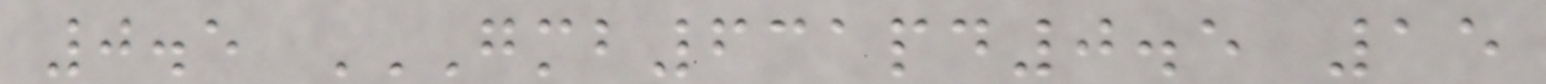0.5 GMB631PD0.5 15
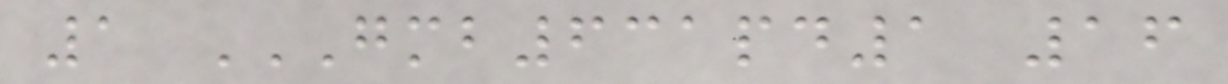1 GMB631PD1 16
